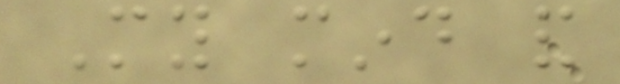My mind and
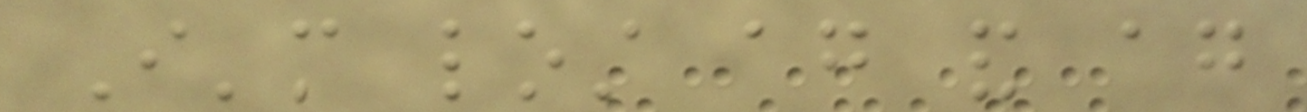I'm lost again and again
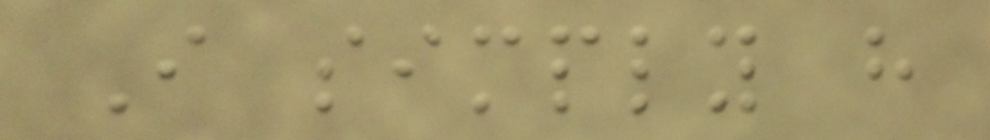I simply have
